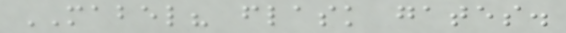MABEL? flask gates.
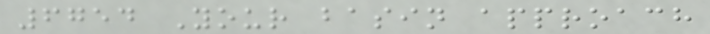6754 Your basin approach
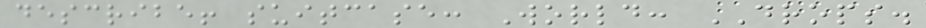describe! suitcase: World: DROPS.
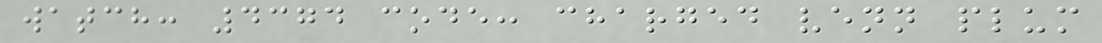watch: 4374 code: charged venn plum
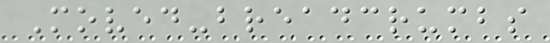Moved-breadcrumbs
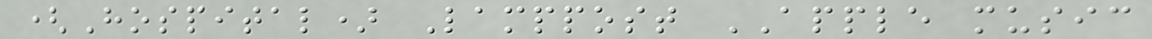(Hospital) Lamppost APPLE music
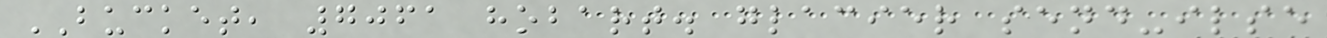BUCKET, 7061 hobart. glacier send-ilse
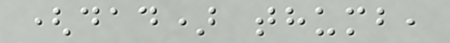(dad) thumb,
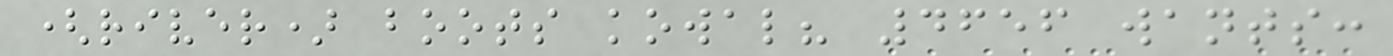(river) boots kowal? 4656 wants:
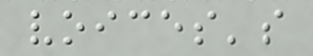voices's
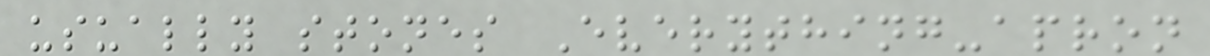usually stones Everything-apron
